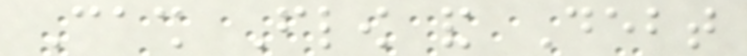Cash Flow and Debt
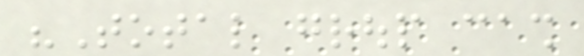"Total group cash
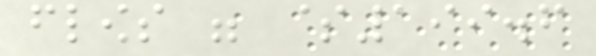flows were $199.6
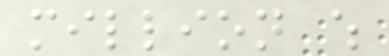million which
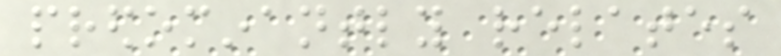predominantly relates
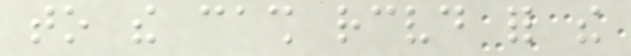to the cash received for the
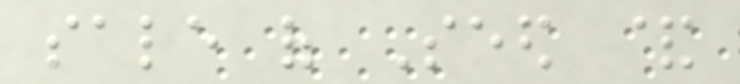sale of Seed &
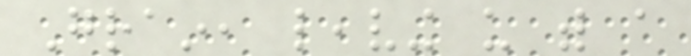Grain, leaving us with a
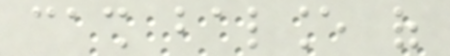cash balance of
